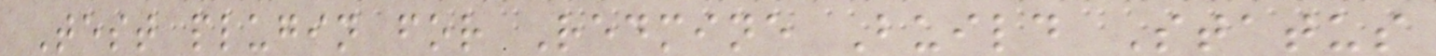Test plugin for Redmine Build Status
